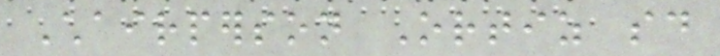Chairperson Ortiz said
